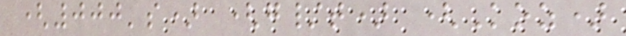(000's) (g/t) (Koz)
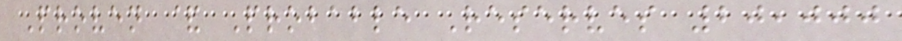Proven & Probable Reserves 20,000
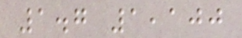1.7 1,100
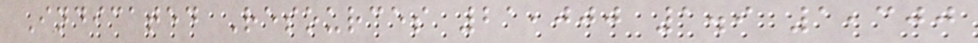Indicated Resources 21,000 1.9 1,300
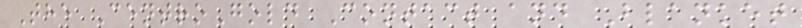The CentroGold Contact and Blanket
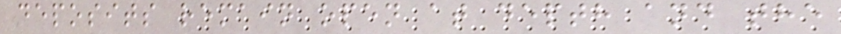deposits remain open at depth and the
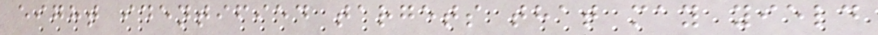eight identified targets that may yield
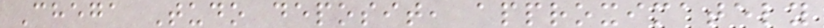Chega Tudo deposit, approximately
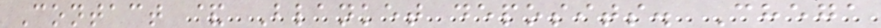Contact & Blanket deposits. Chega
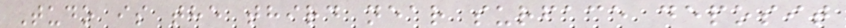Tudo is the third near surface deposit
